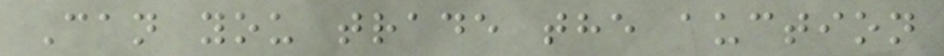Can you trade the auction
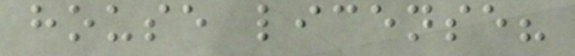house license?
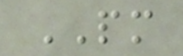PM
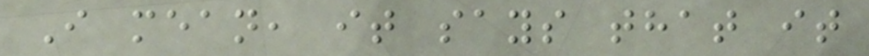I mean, it says that it
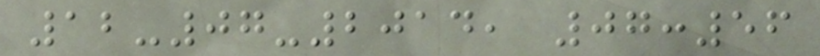12-07-2014, 07:56
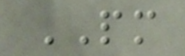PM
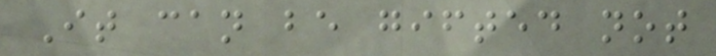It can be gifted not
